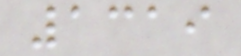1319
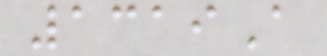1319A
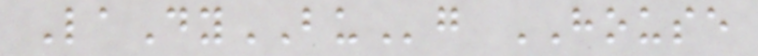LaDyBUg HOUSE
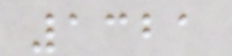1321
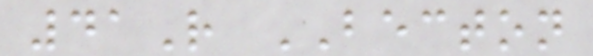41R BECTON
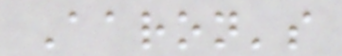Aaron's
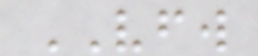VFW
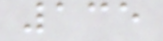135
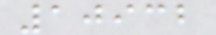10932
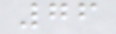76
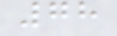78
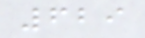629
